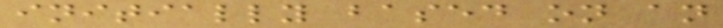initially based on an
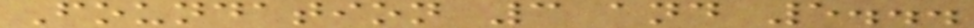Foundation 3 and 5...
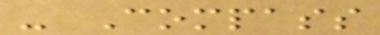- Compass
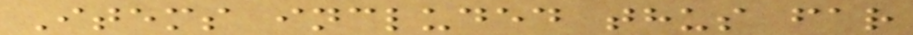Items included thus far
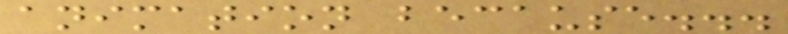animation because...
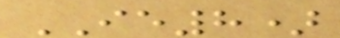IE8)
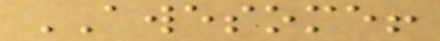AWESOME!
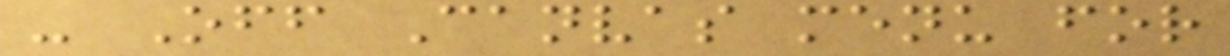- Off Canvas menu for
